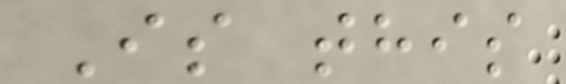Is this
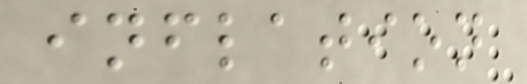inflation
